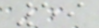59
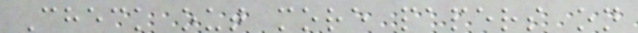Check out more papers on
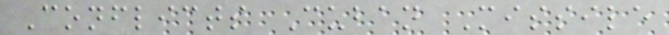Conflicts Cuban Missile
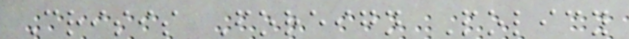Crisis Foreign Policy
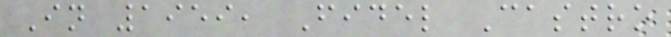In 1959, Fidel Castro
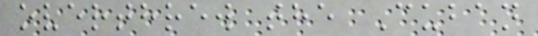overthrew the Cuban
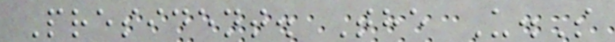President. The U.S
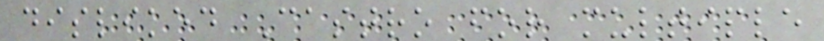disliked Castro for multiple
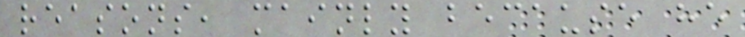reasons, mainly because he
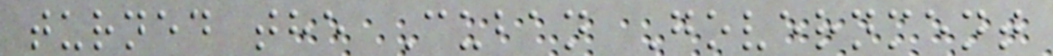turned the Cuban Government
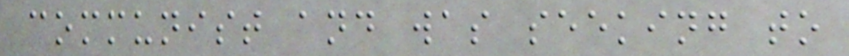communist and was seeking to
